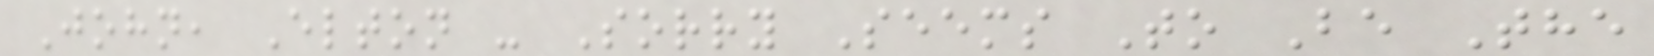John, Elton - Sorry Seems To Be The
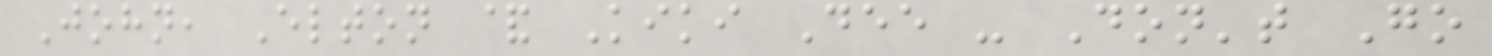John, Elton & Kiki Dee - Don't Go
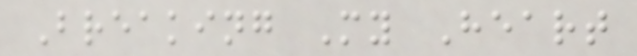Breaking My Heart
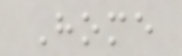Home
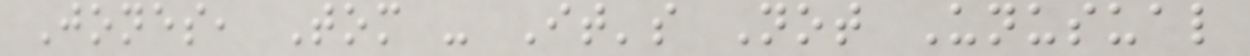Jones, Tom - It's Not Unusual
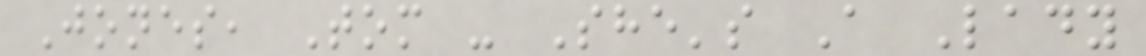Jones, Tom - She's A Lady
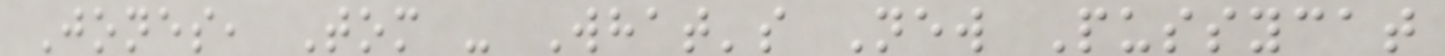Jones, Tom - What's New Pussycat
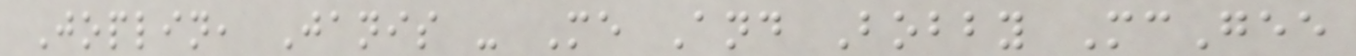Joplin, Janis - Me And Bobby McGee
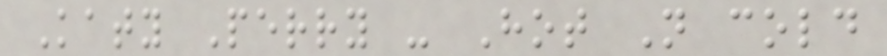Katy Perry - Hot N cold
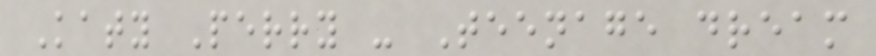Katy Perry - Teenage dream
